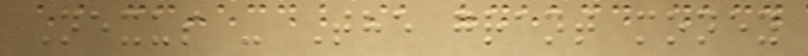Nexus - The grant money
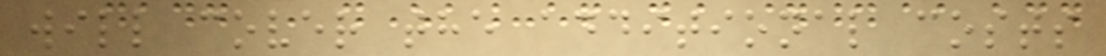will cover the additional costs
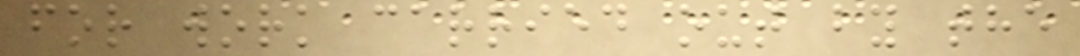for work carried out by the
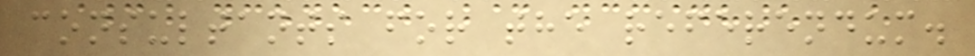consultants for the referendum.
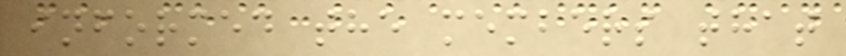informed the members that
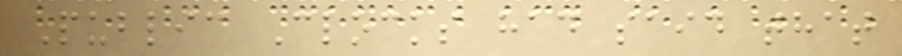Public Clocks had said that
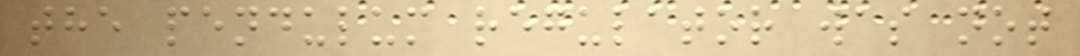the pendulum regulator was not
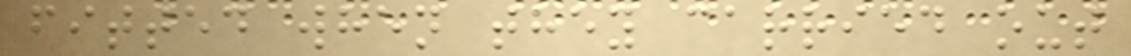fitted when they carried out
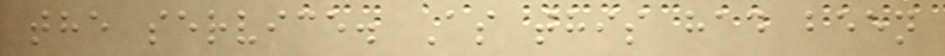the service. As this had been
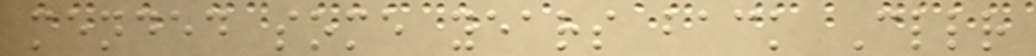mended some years back Cllr
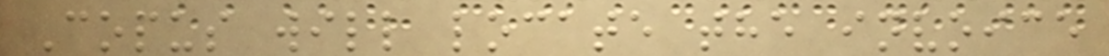Copus will locate the invoice
